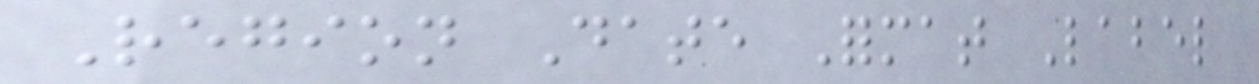Region Date Format Label
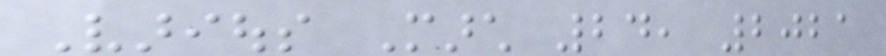Various March 24, 2021
